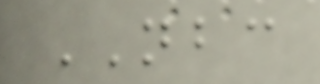NBC
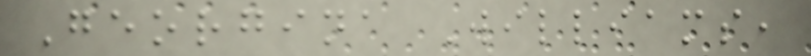Georgina Williams,
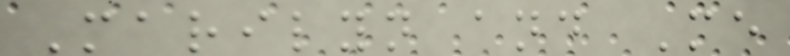Marilyn and Me
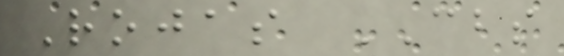Rojas CBS
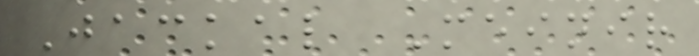Jackal Meinir
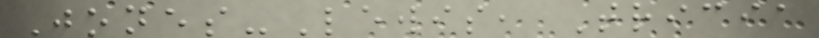Jones-Lewis, Tricia
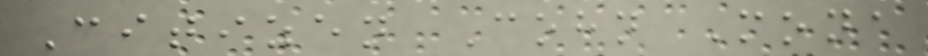Citizen Cohn Mona
